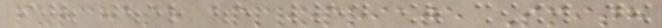purchase appropriate Smith
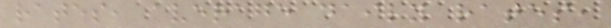rates, average daily rates,
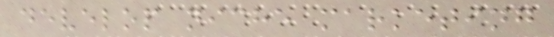develop niche marketing
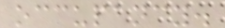occupancy.
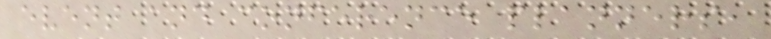event and conference planners,
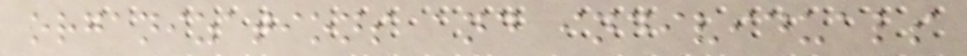organizations and individuals
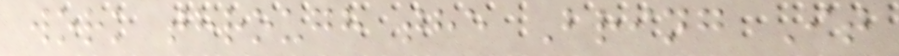work through the Bring It
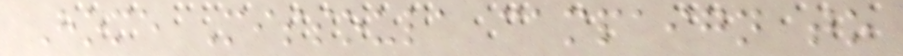Home Missoula campaign to
